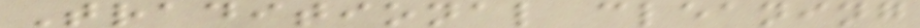Traditional cleaning
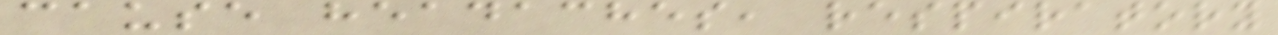cause headaches, respiratory
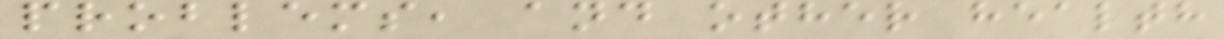problems, and other health
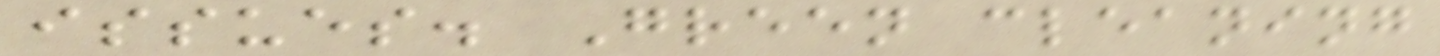issues. Green cleaning
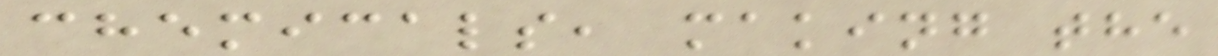chemicals, making the
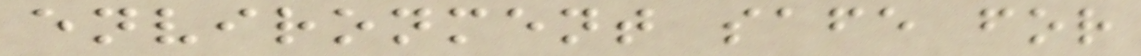environment safe for
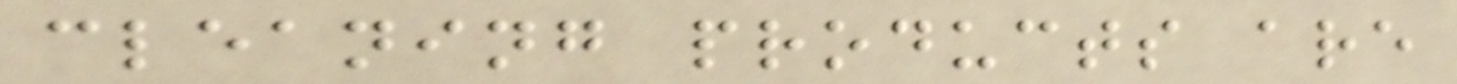cleaning products are
